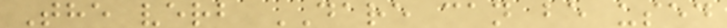The verb DARE can be used
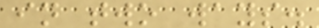in two ways.
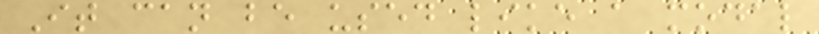It can be used like a modal
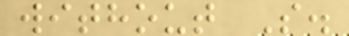without S.
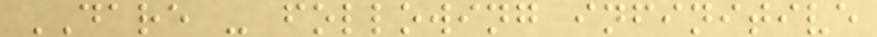DARE - following infinitive
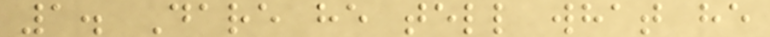1. Dare he tell what he
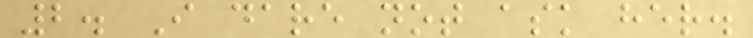2. I dare not ask her.
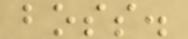boss.
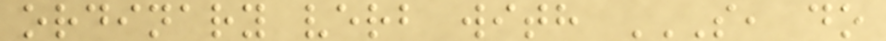ordinary verb with S, DO
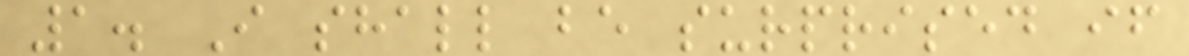1. I shall be surprised if
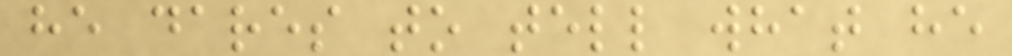he dares to tell what he
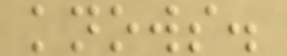knows.
